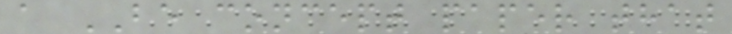a BE concept paper that
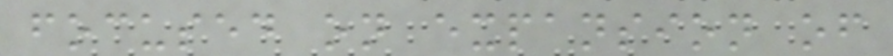focused on expansion of
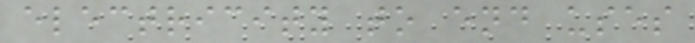electricity to end uses
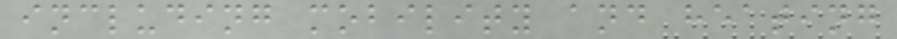including mobility and heating
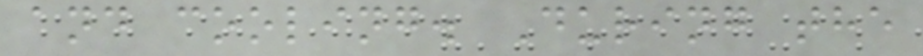and cooling. During the
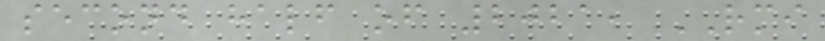second half of 2021, RMI
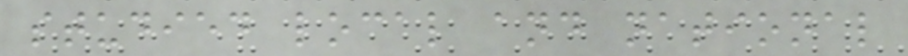studied local and national
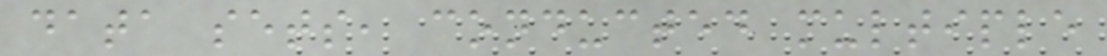data sets, conducted multiple
